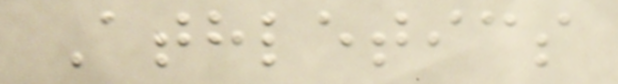Athletics
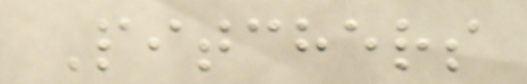Pitchers
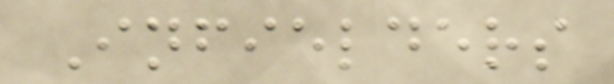Infielders
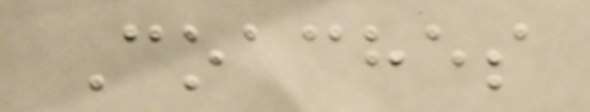Coaches
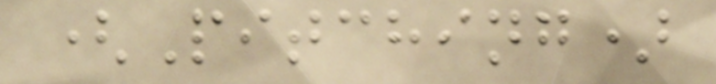(Pitching)
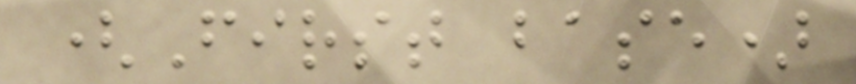(First base)
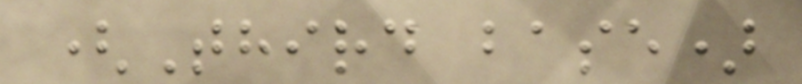(Third base)
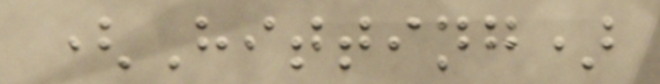(Hitting)
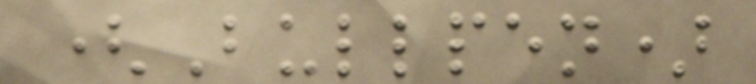(Bullpen)
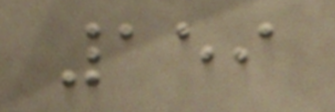159
